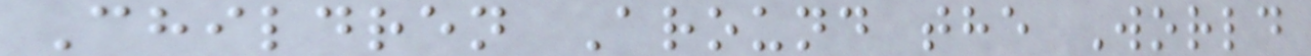Children Around the World
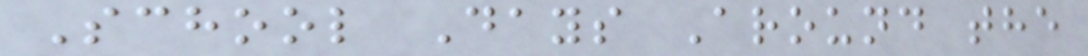School Days Around the
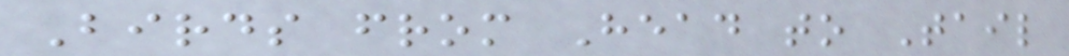Birds from Head to Tail
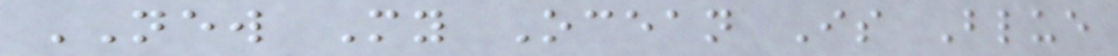NEW My Ocean Is Blue
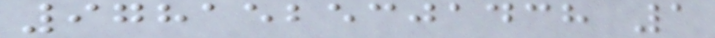9781525301438 1
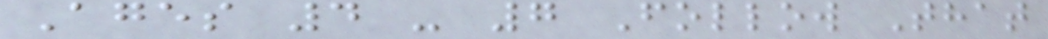Ages 4 - 7 Follow That
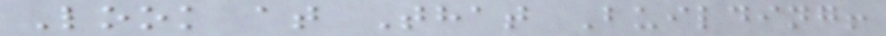Look at That Building!
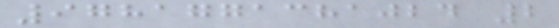9781771381024 2
